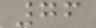76
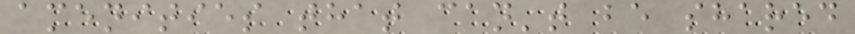amenities that can't be shared
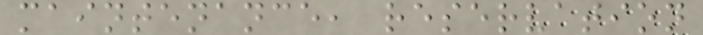maintenance, reservation
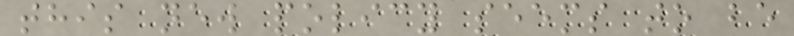this new policy seems to be
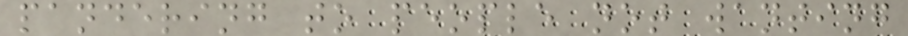pandering to people not wanting
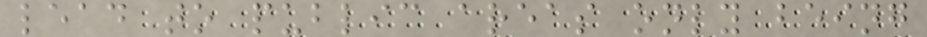lead to public areas only being
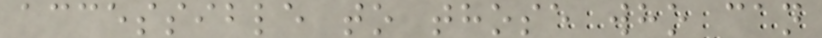accessible to those who can
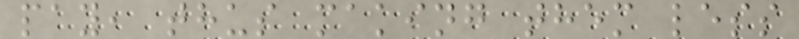pay, thus making them less
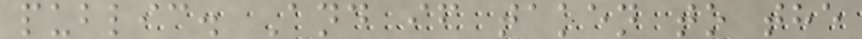public. And if taken to the
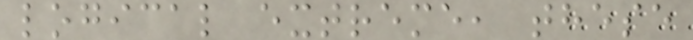logical extreme, these
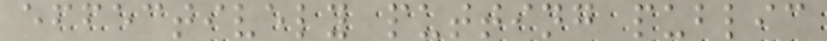effectively putting public
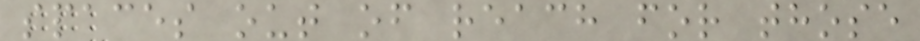spaces out of reach for those
